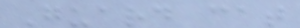Guard cat
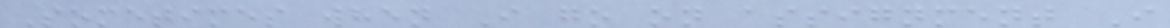Sometimes when I go on assignment I
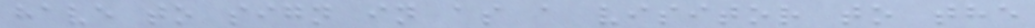have to sign in as a visitor to the
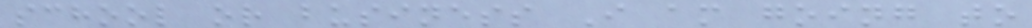school or business I am going to
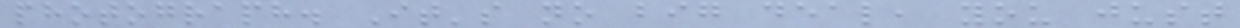photograph. It's no big deal, you just
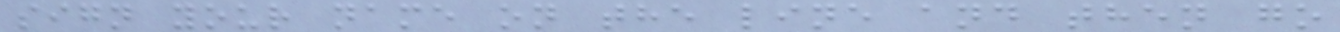sign your name on the line and then go
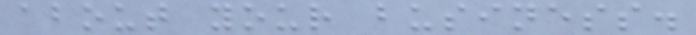about your business.
